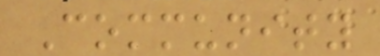Community
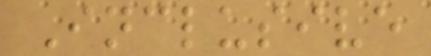Inclusive
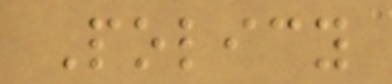Policy
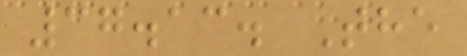37.13. The
